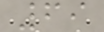69
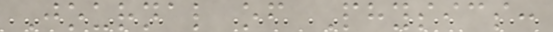Journal of Physics:
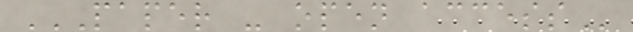PAPER - OPEN ACCESS
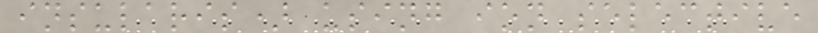insularis) using ion selective
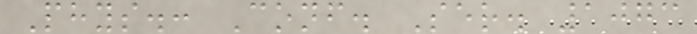Phys.: Conf. Ser. 1073
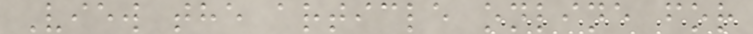View the article online for
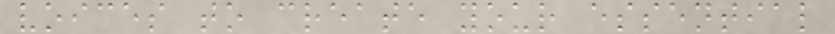voices to create your essential
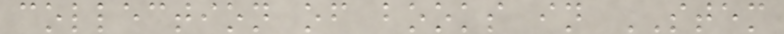collection of books in STEM
